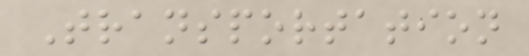Transportation
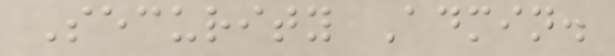Security Admin.
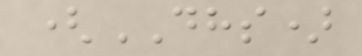(DHS)
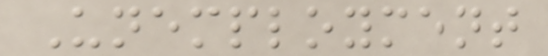Unemployment
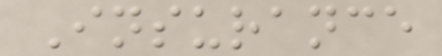Insurance
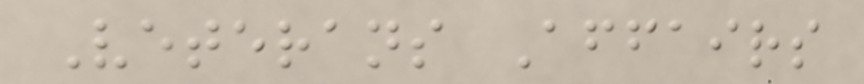Veterans Affairs
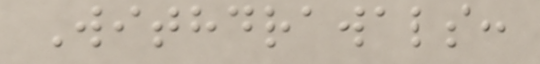Withdrawals:
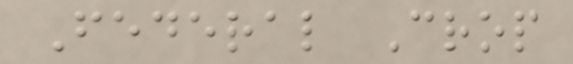Federal Crop
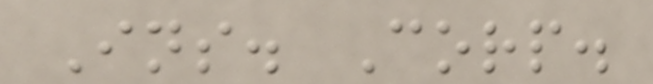Ins. Corp.
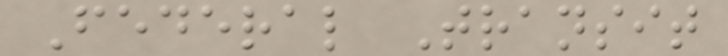Federal Transit
